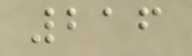216
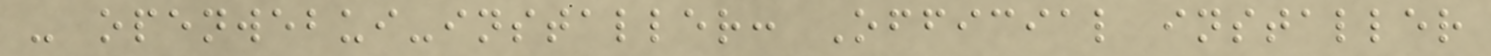- openwebui-installer: Official installer
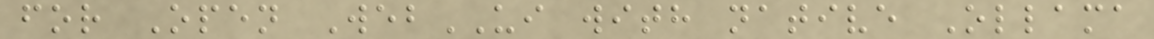for Open WebUI with native Ollama
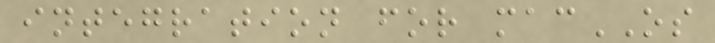integration for macOS
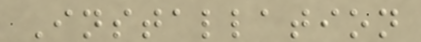Installation
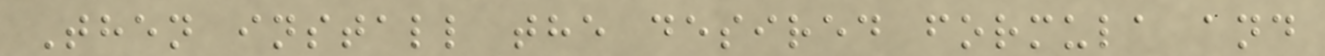Then install the desired formula and
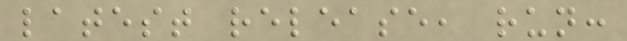latest release, run:
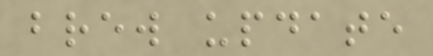brew update
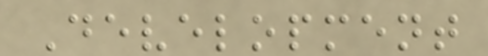Development
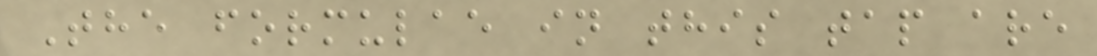The formulae in this tap are
